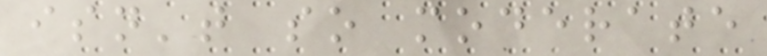isn't so moderate
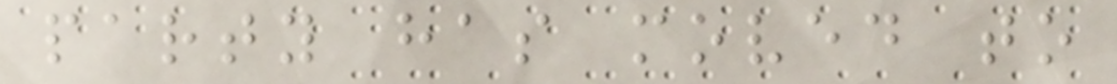party has moved to
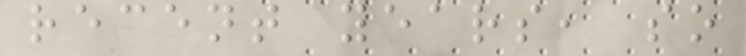recent years, so
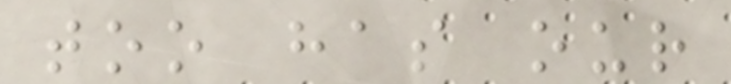too has our
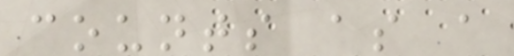counts as a
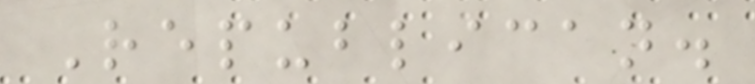Republican.
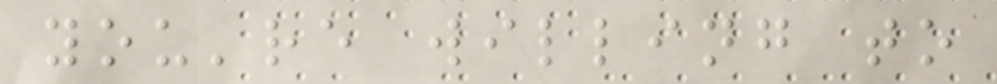you're willing to
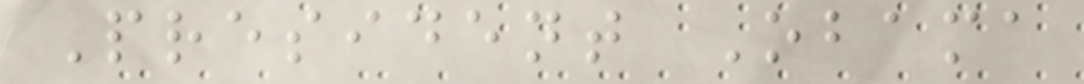President Obama
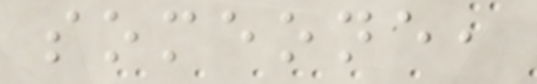someone,
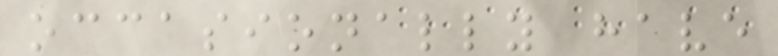occasionally have
